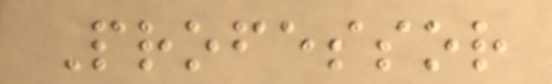Professor
